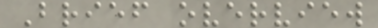Brief overview
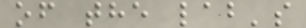of the lab's
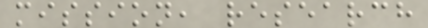mission, research
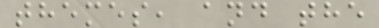themes, and the
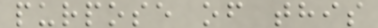purpose of this
